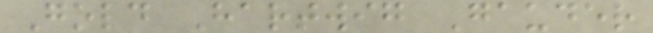Gold Hartwig Gauder
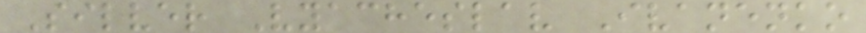Silver Vyacheslav Ivanenko
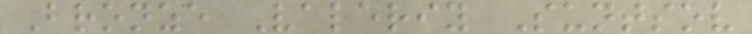Bronze Valeriy Suntsov
